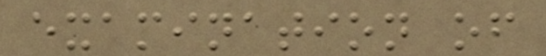examination of
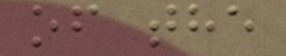of the
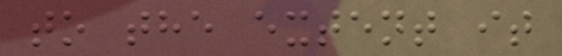to the extent it
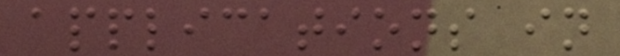applications in
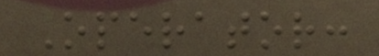Operator:
